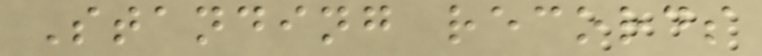Standing records
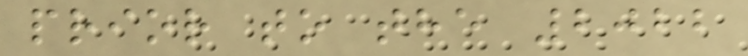prior to the 2022
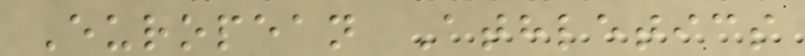European Athletics
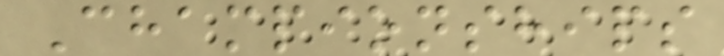Championships
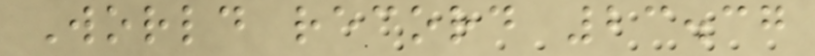World record 23.37
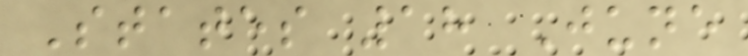States 18 June
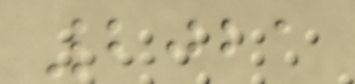2021
